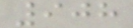908
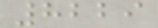8229
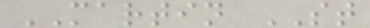MARTIN ST
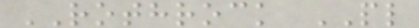ROTHROCK PL
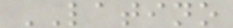LATINO
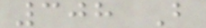308 B
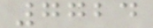7724
